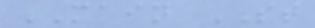MAIN ST
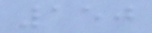150
